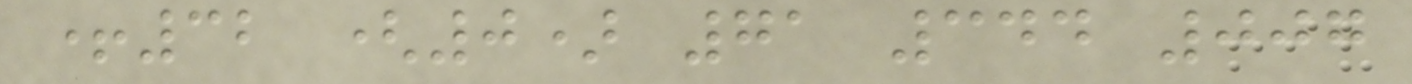+32 (0) 71 344 007
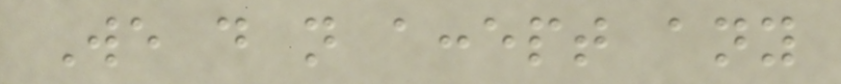We do not accept any
